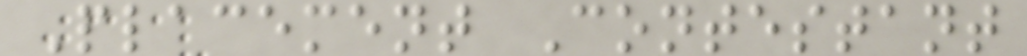Placement Contestant
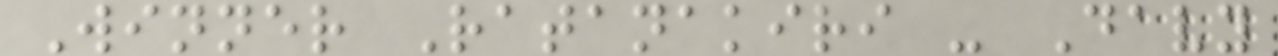Winner Ratanakiri - Davy
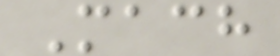Mach
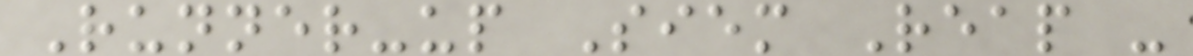Runner-up Siem Reap -
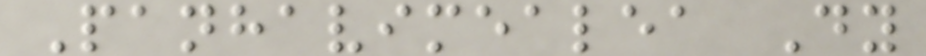Panhavimealea Dy
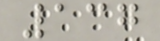137
